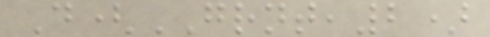D(GRNT,2)
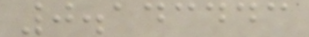0.143443
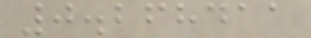0.268411
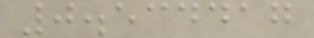0.534417
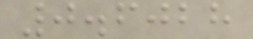0.6028
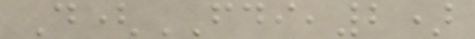D(FDI,2)
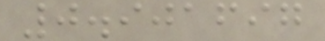0.901697
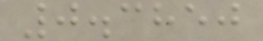0.3850
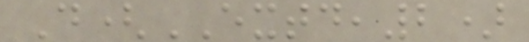D(EXTD,2)
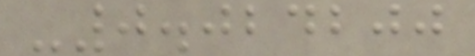-0.024200
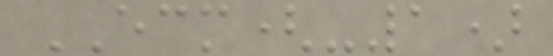ECM(-1)
